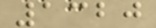1320
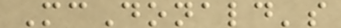McDonald's
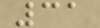31
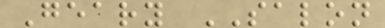Geary SALON
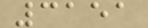3151
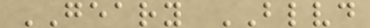GEARY BLVD
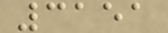3151
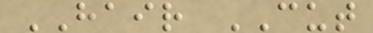HAIR CUT
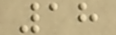18
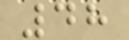48
